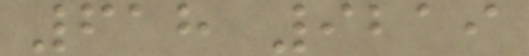618 9219
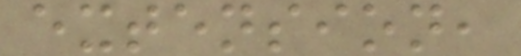extension,
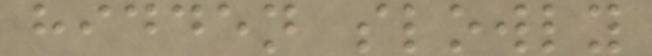hidden slowly
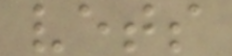vets
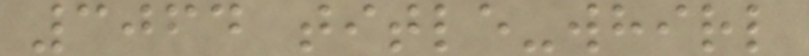3064 title-whirl
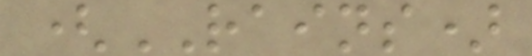(RAINS)
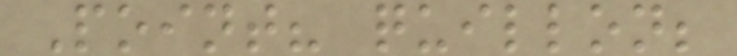Point? quillon;
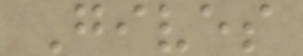Gives
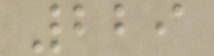229
